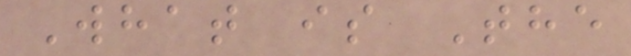What is The
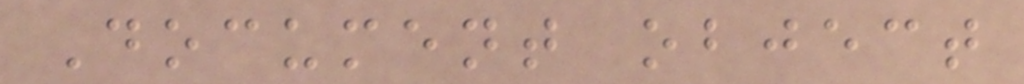Document object
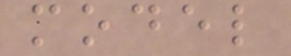model
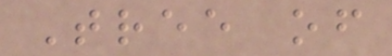Tree of
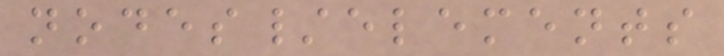nodes/elements
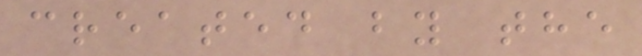created by the
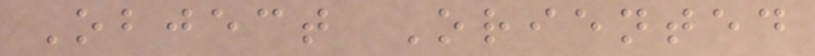Object Oriented
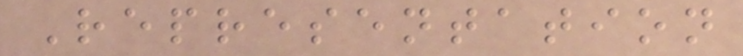Representation
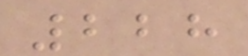228
